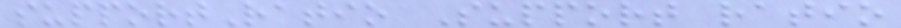supportRatio Support ratio
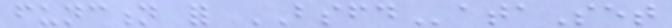function for BSFDataSet
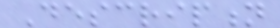Description
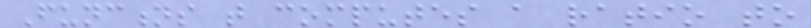Functions that computes a ratio to
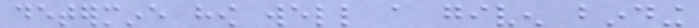determine how well a given binding
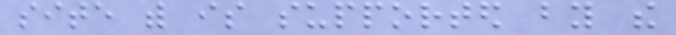site with is supported by the
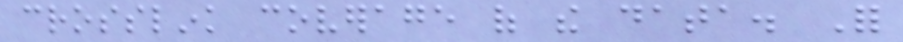crosslink coverage of the data. For
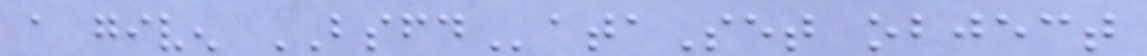a given BSFDataSet object
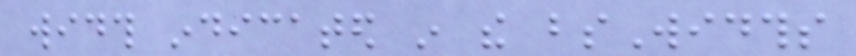width indicated in the bsWidths
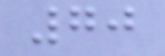70
